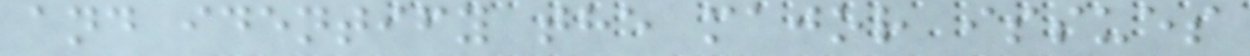and identify the major issues
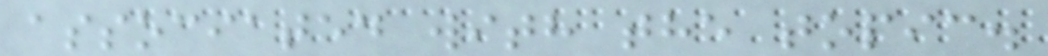associated with the topic.
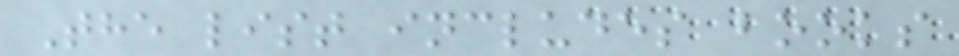The list includes books
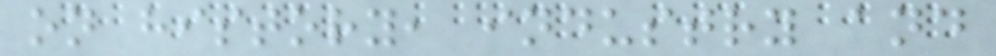on history, industry and
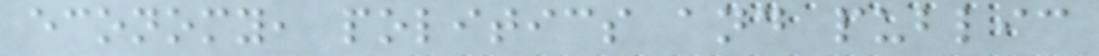economy, politics and public
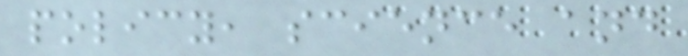policy, science and
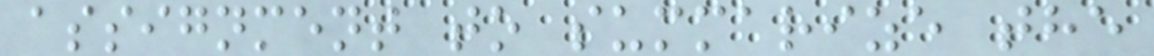assignment to summarize the
